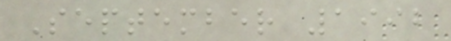September 1992
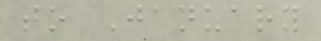to January
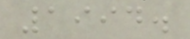1994.
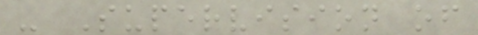- Supervision of
